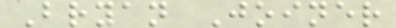Bryan Joiner
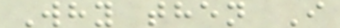Why then I
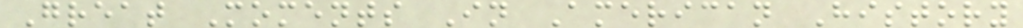Great Moments In American History
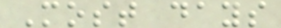Most days
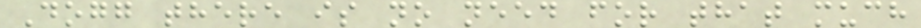Dogg there is no need for that much
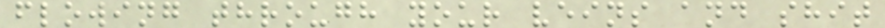flowing through your veins and shit
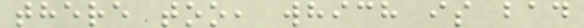there too, which is bad
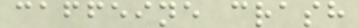caffeine crash
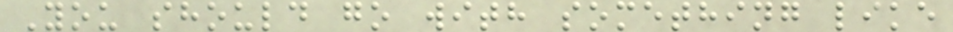You should go with something like
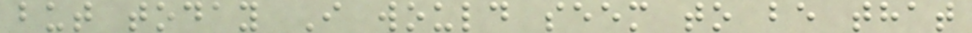but today I would seem to be that
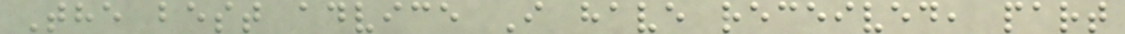The best advice I have received, part
